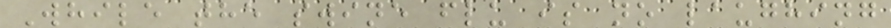While the swine flu is no laughing
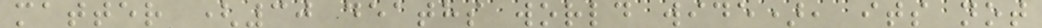matter (30 deaths world wide), its not
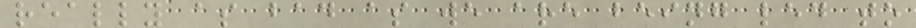really as bad as we are being led to
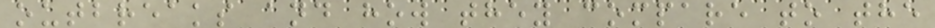outbreaks and how they compare to the
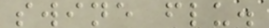swine flu.
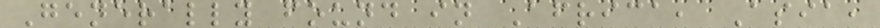Generally found in Africa, Asia,
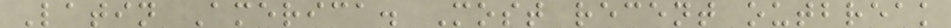Latin America. Most recent outbreak
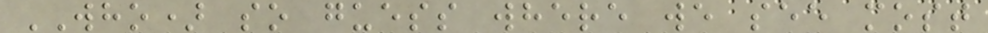WHO) so guess where we see most
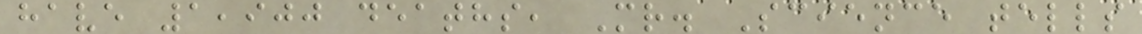have 1,900 deaths, Mr. Science tells
